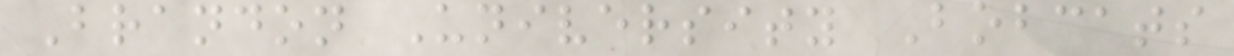Brandon University Bobcats
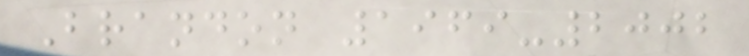Brandon 1969-2002
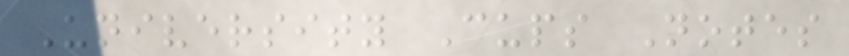University Cups Notes
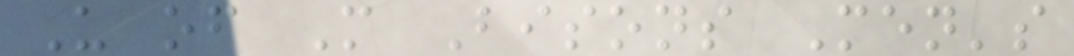U of M Bisons Men's
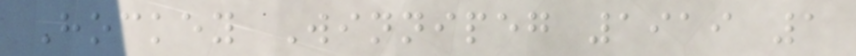Hockey Winnipeg 1919 1
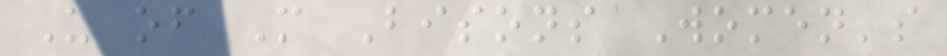U of M Bisons Women's
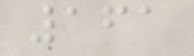161
